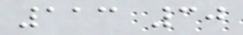113 30
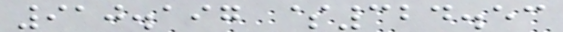910.197 $324.53
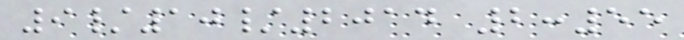9/10/2014 2:55
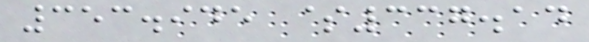353.945 $337.14
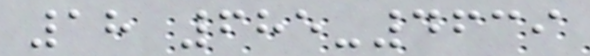18 685-4639
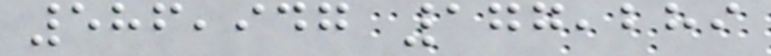586,947 177,289
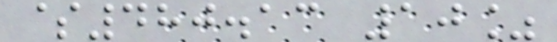$480.13 10%
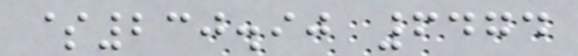$230.90 6474
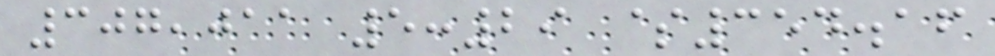307,011 5:29 $354.16
